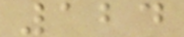124
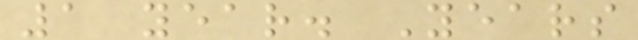1 year. Years
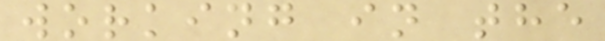working in the
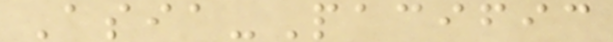Asia-Pacific
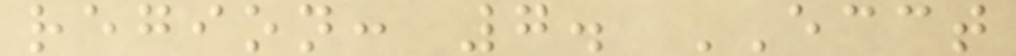region: 7. ECCT
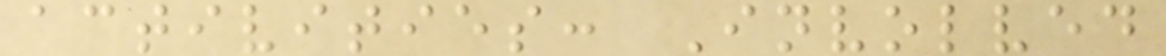activities: Involved
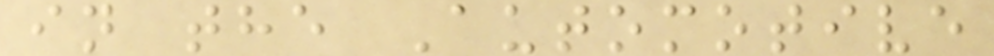in the Automotive
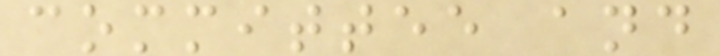committee and
